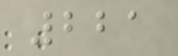221
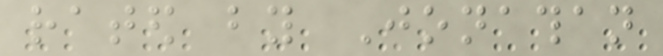rated by Jonathan
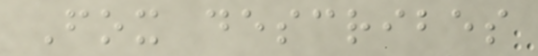Fox describes
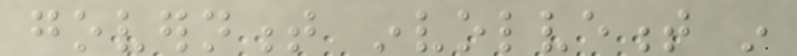government involvement in
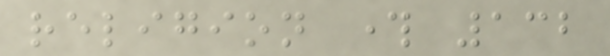religion through 132
